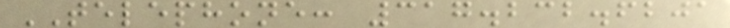TELEPHONE: 317.232.6201
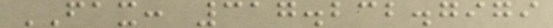FAX: 317.232.7979
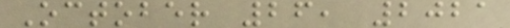October 26, 2021
